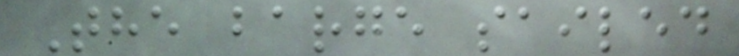The barge sailed
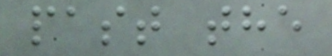past the
